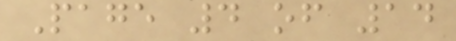Page 4 of 14
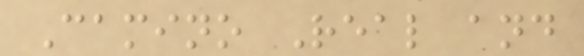Camino Real and
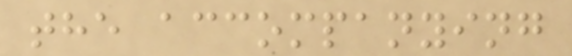the accompanying
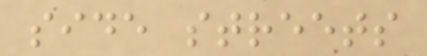side streets
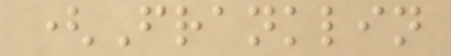(Franklin
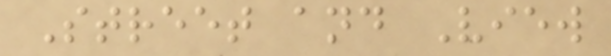Street and View
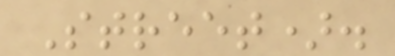Street).
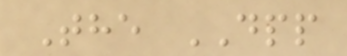The DPP
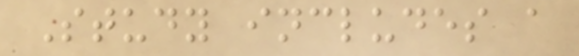Study includes a
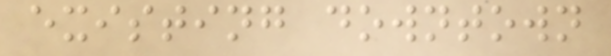existing downtown
